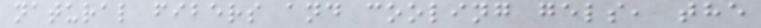natural fibers and cooling gels, the
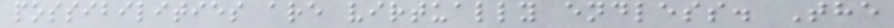possibilities are virtually endless. The
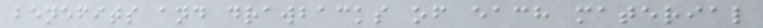benefits and drawbacks of each material
